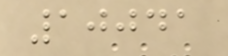10041
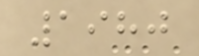1980
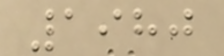1980
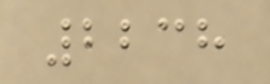2238
